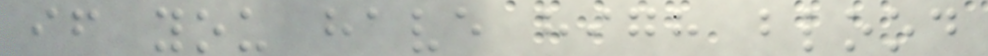if you have high blood
